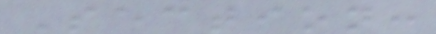Section:
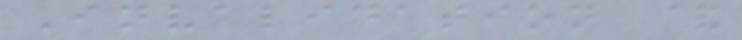Invalidation &
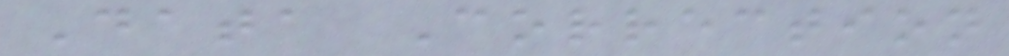Data Correction
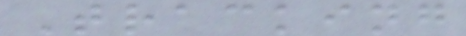Tracking
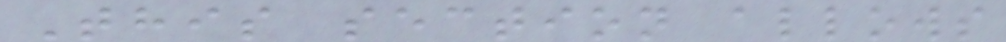This section allows
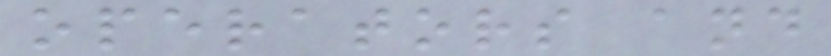operators and
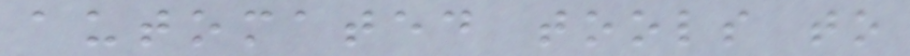automated tools to
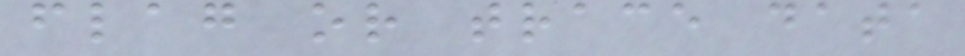flag or trace data
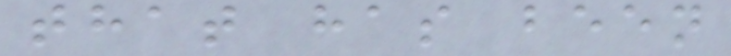that has been
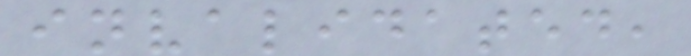invalidated,
